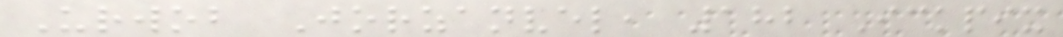Urwob Jorzanvel, 182 Ickpix
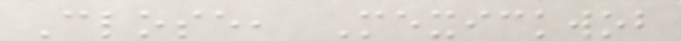Close, Mexickwob
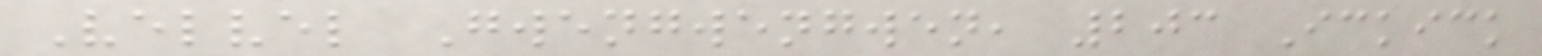Velvel Gwengwengwen, 203 Ickick
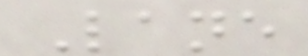Lane
